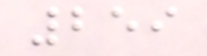259
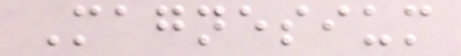Magnesium
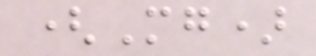(Mg)
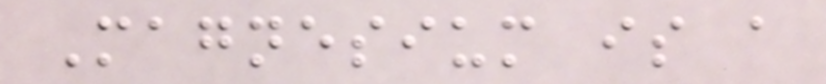Magnesium is a
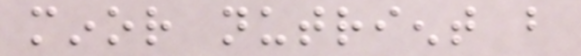minor nutrient but
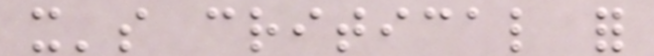it's critical for
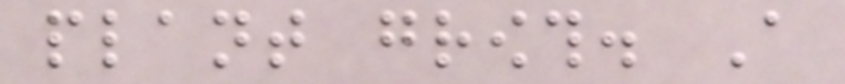plant growth. A
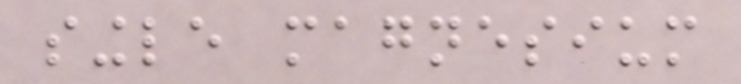single magnesium
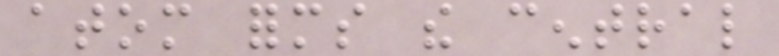atom forms the central
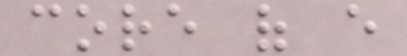core of every
